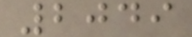2049
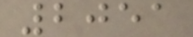2051
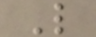L
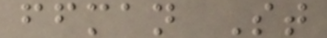ffman St
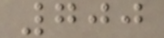700
